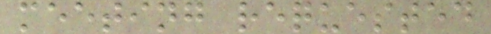meeting requested
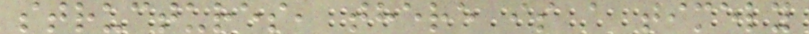structures, there is a timely
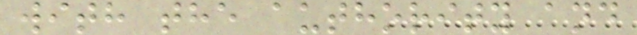with the authority and
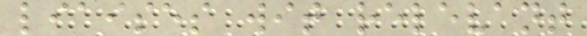liaises wit relevant
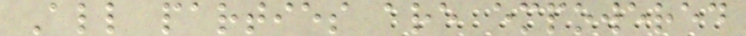All parties are empowered
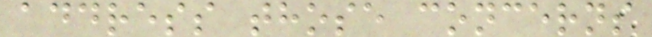address those concerns
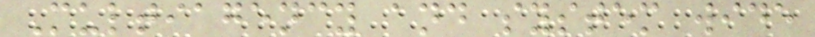Multiagency and system wide
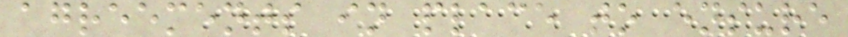agreements in place to ensure
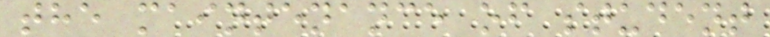the maintenance of student
